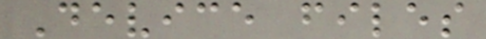Device files
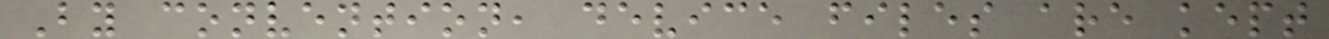By convention, device files are kept
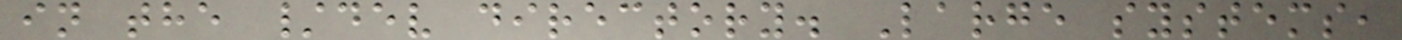in the /dev directory. Large systems,
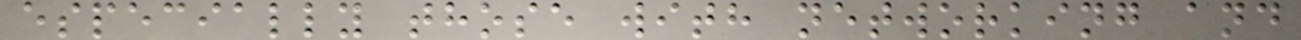especially those with networking and
